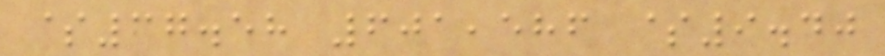$37.58 601,586 $9.40
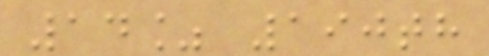14% 190th
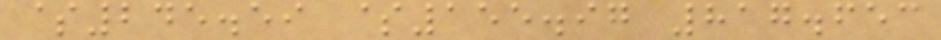$245.59 $155.97 817.653
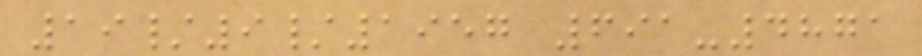19/9/1957 691-4871
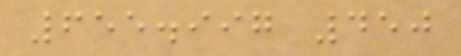655.997 450
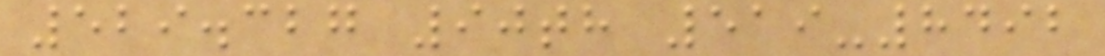529.327 90th 519-8492
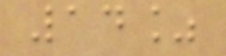14%
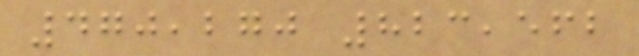470,270 823,562
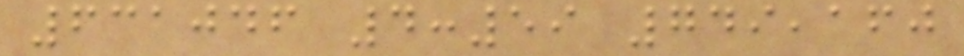631046 4:59 749,160
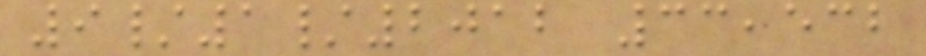9/1/2012 33,532
